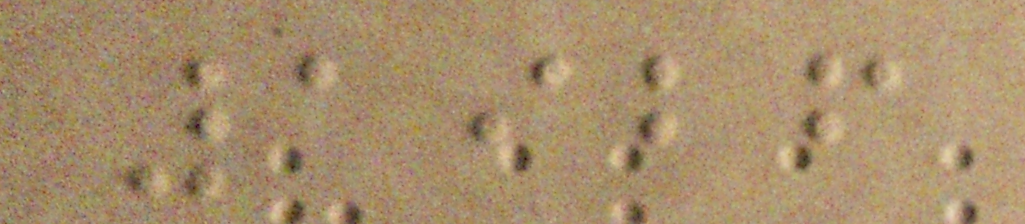1926
